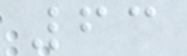63
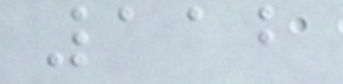112
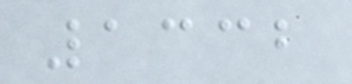1332
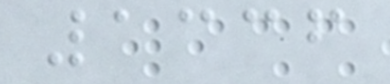1336
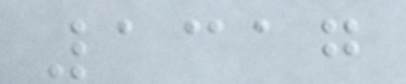1317
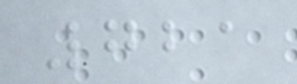721
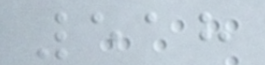518
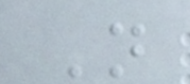N
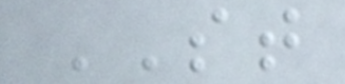ST
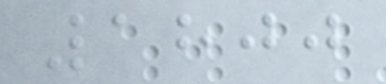1800
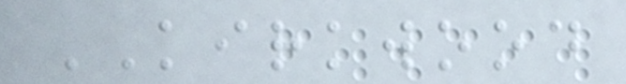KIRKWOOD
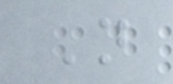N
